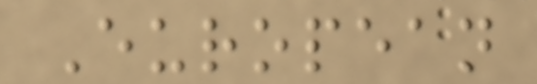European
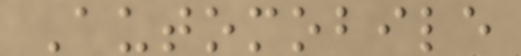Automobile
